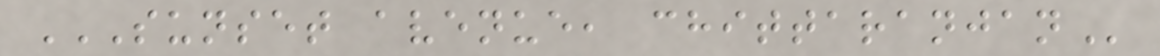SUNSET AVENUE, CHITTARANJAN
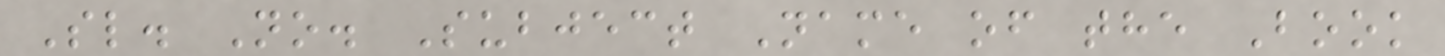Sl. No. Subject Name of the Book
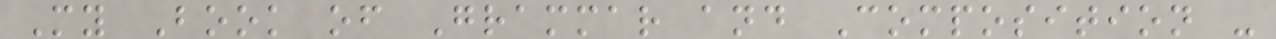My Book of Grammar and Composition -
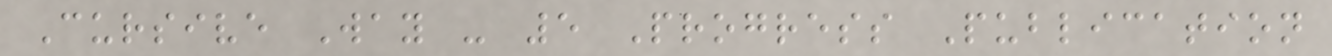Cursive Way - 5 Progress Publication
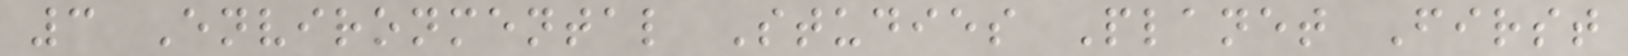3 Environmental Studies Planet First
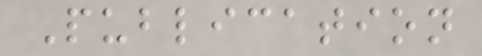Publication
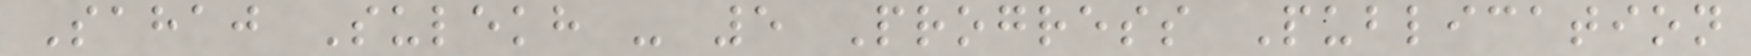Sahaj Sulekh - 5 Progress Publication
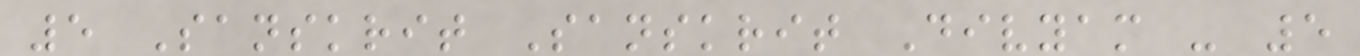5 Sanskrit Sanskrit Divyam - 5
